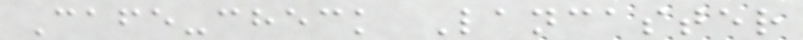Cafe-check Lancaster
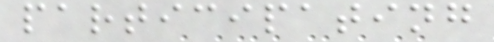participating
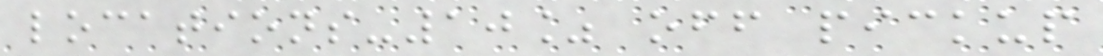locations-10% off pickup
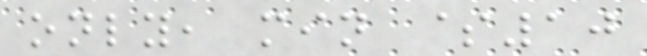only, min $10
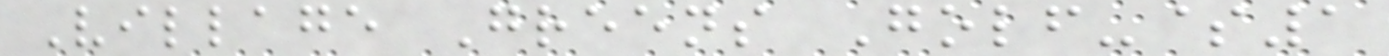Village Greens Golf-$1
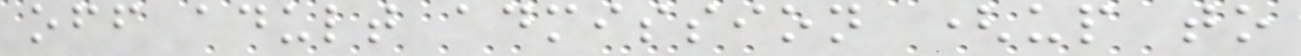off adult admission (up to
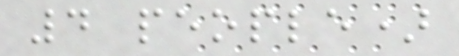4 people)
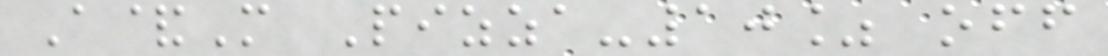A&M Pizza-10% off
